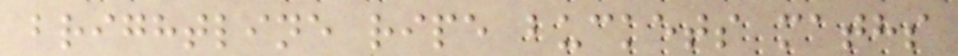brightline ripe buckets maths
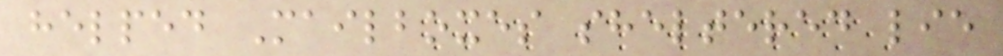helped Mailboxes sheltered lie
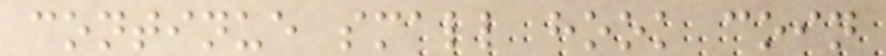continue small hook coin
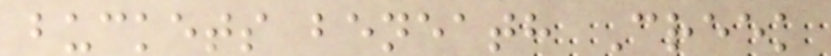buckets beneath Creek
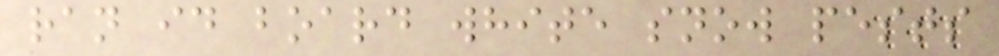ran id board white snow pests
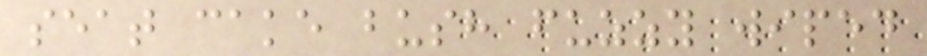seat cake bush fuzzy wiped
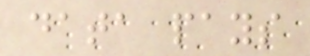data pays
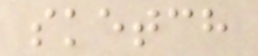sketch
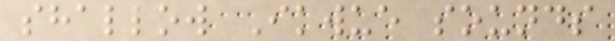shallow Ikwue sounds
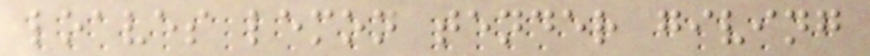loaves lemon tender giving
